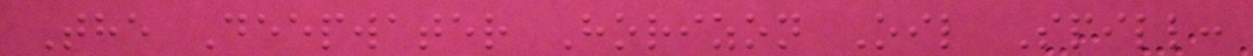The Deepwater Horizon Oil Spill:
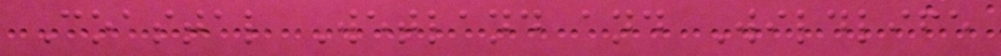Coastal Wetland and Wildlife
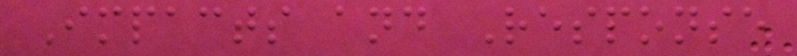Impacts and Response
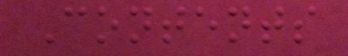Contents
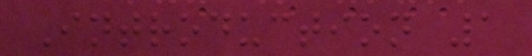Introduction 1
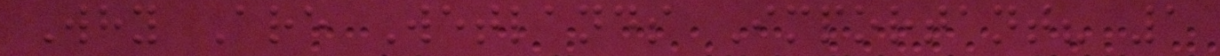Why Are Wetlands Important? 1
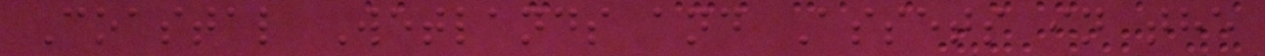Coastal Wetlands and Assets in the
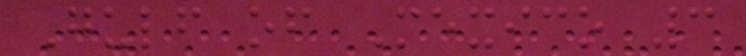Gulf of Mexico 3
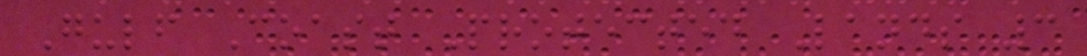Gulf Coast Protected Lands 3
